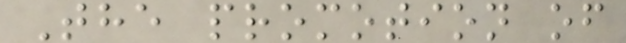The promotion of
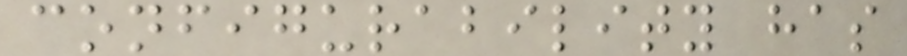configurability has
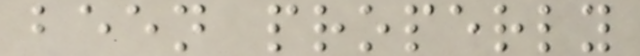been properly
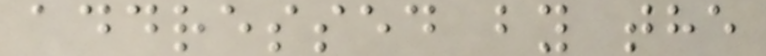addressed by the
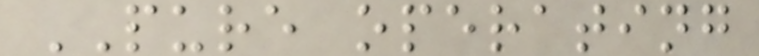PURE operating
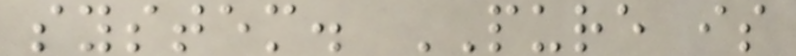system. PURE is
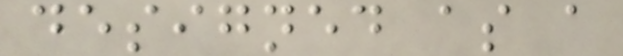designed as a
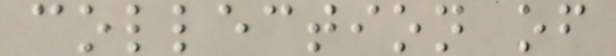collection of
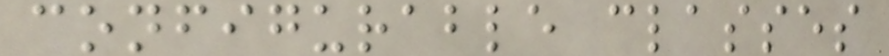configurable classes
